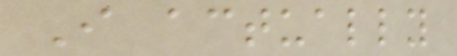I actually
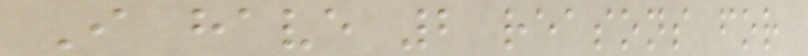I have 2 reasons for
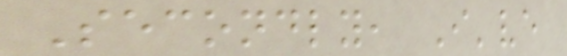Secondly, I've
